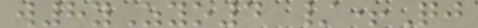w8yZyo4 /+Qj
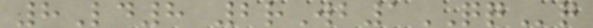8Ld8 2rWb1QQq
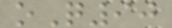oQ90
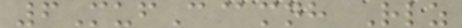6MufC@mnh Rlz
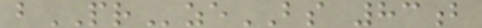bPRzeBS 83b
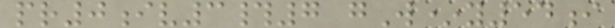pr0iv3#7 gW*y54i
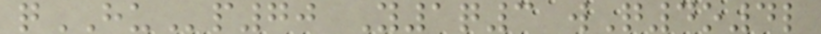qHUp70 Y1q3 wQ4o4l
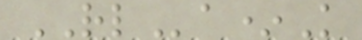RLa*K
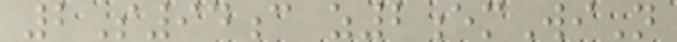2S94c z2emWiN
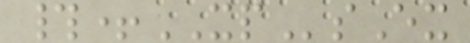#+XPsEx
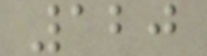120
